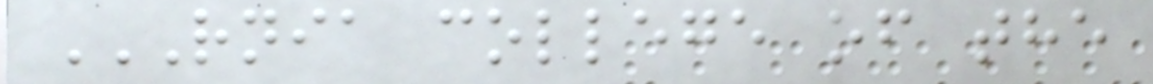RNIA COLLEGE OF THE
